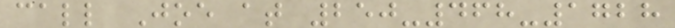call Joe at 250-468-1728
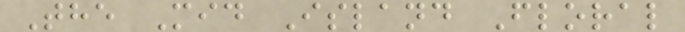The Mid Island Floral
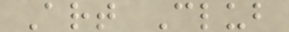Art Club
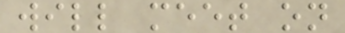will meet on
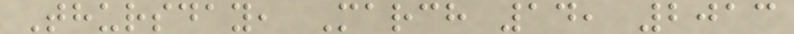Thursday, March 14, 2013
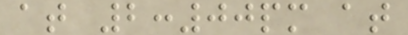at 2:00pm at
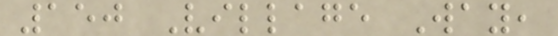150 Village Way,
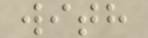with
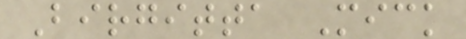Birgitta Mick
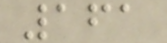161
